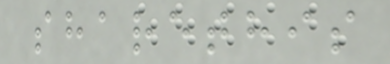sharethis
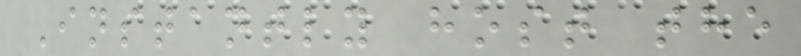Instantly host the
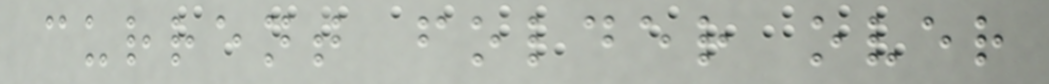current folder over
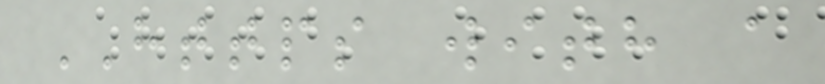HTTPS with a
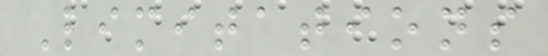Limitations
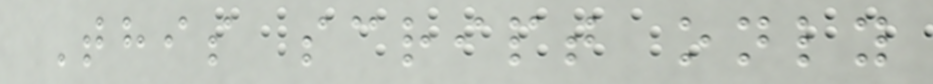This script only
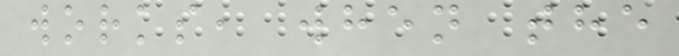works, when the
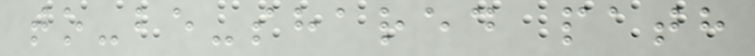to-be-shared path
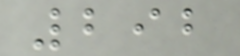292
